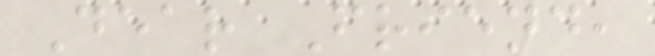Dear Friend,
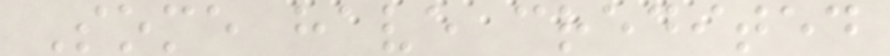Some have credited
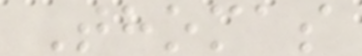Thomas
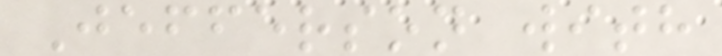Jefferson with
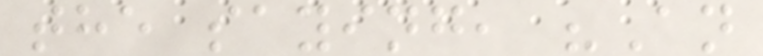the saying, "An
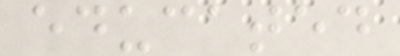educated
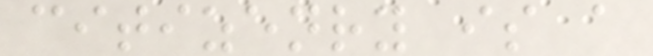citizenry is a
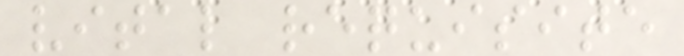vital requisite
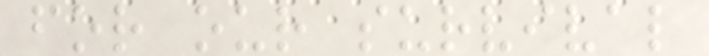for our survival
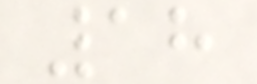18
